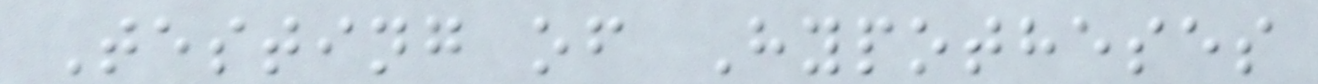Testing of Hypotheses
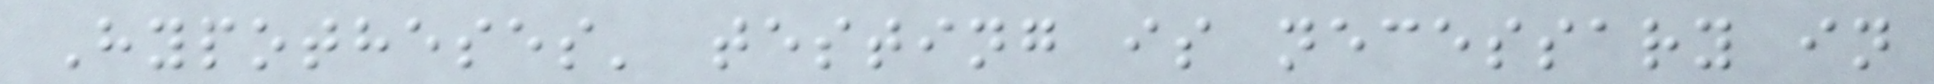Hypotheses' testing is necessary in
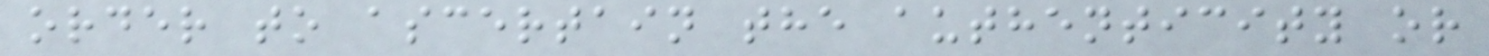order to ascertain the authenticity or
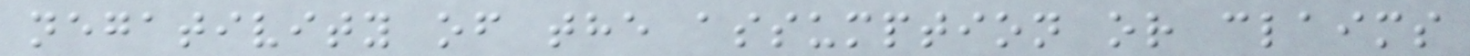negativity of the assumption or claims
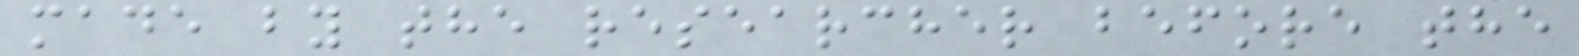made by the researcher before the
